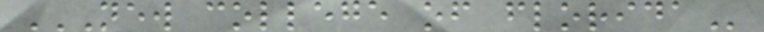NEW COLLEGE OF FLORIDA
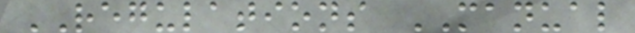REGULATIONS MANUAL
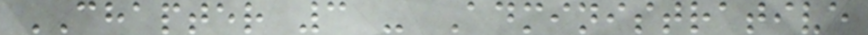CHAPTER 3 - Administrative
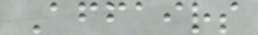Affairs
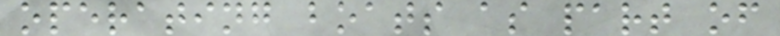operating boats as part of
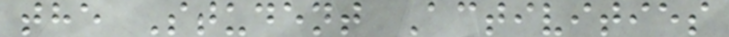the Student Activities
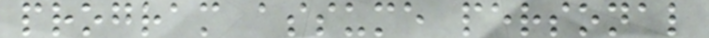program assume personal
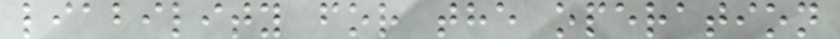liability for the operation
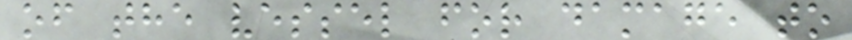of the vessel for damage to
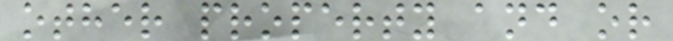other property and or
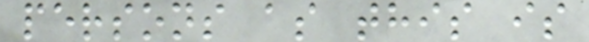persons as this is
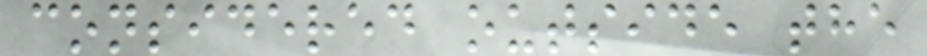considered outside the
